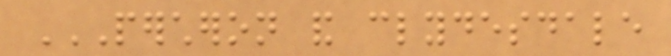PERCHERON AND CLYDESDALE
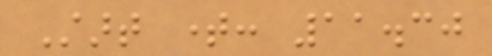Start time: 11.30
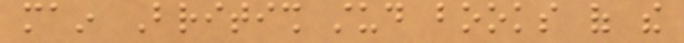main British stud books of the
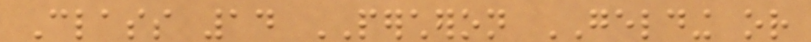Class 14 PERCHERON GELDING or
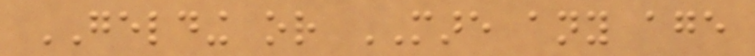GELDING or MARE any age
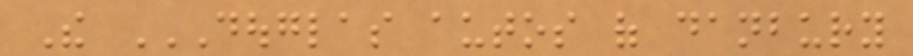The DOUGLAS AUTOS OF DANBURY
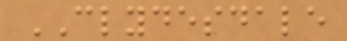CLYDESDALE
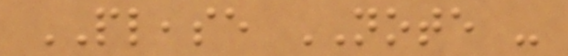PLEASE NOTE -
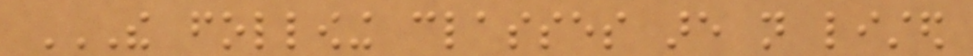THE FOLLOWING CLASSES ARE NOT LISTED
